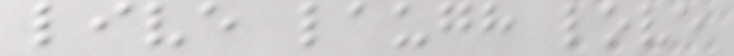live laugh love
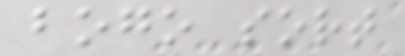bogo sort
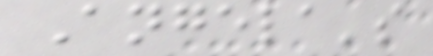Angela's
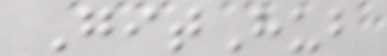GitHub
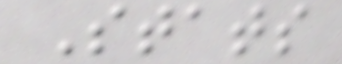Stats
